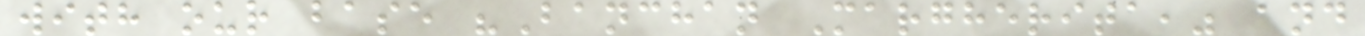with our base "Banchan Margherita," and
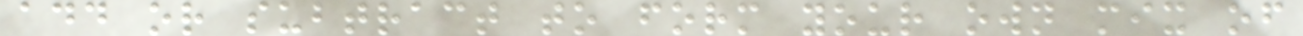add or subtract to form your own mix of
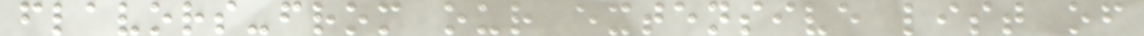flavors-from our extensive list of
